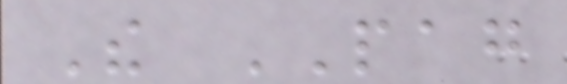The PAG
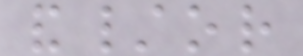and/or
